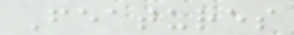Features
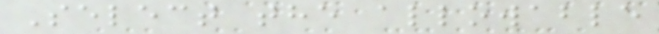Select the allowable
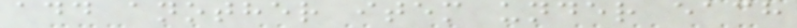add another item under each
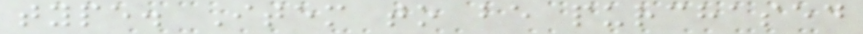type. Item to be purchased
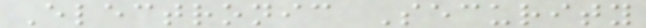Electronic Security
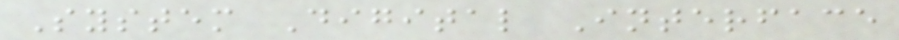System Digital Interface
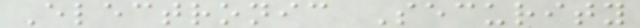Electronic Security
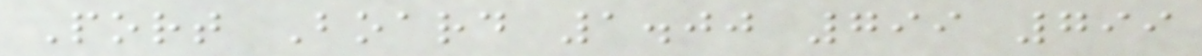Port Board 1.00 799 799
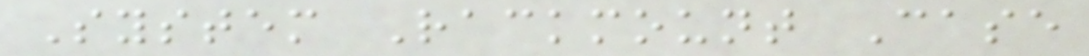System Rackmount Case
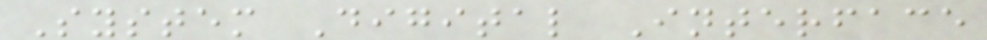System Digital Interface
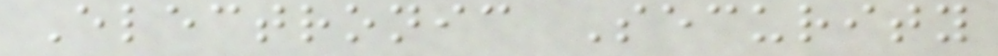Electronic Security
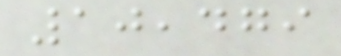10,479
